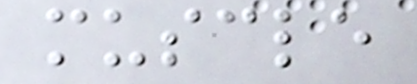muscle
